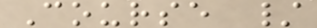Course /
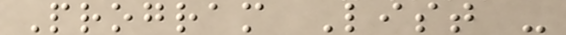Program List -
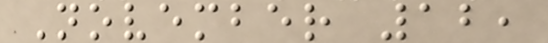November 12,
